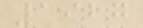1927
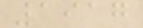1917
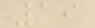19
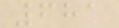681
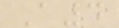A4
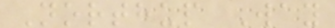Northup Way
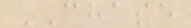CHASE
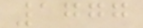1777
